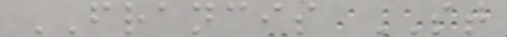FRANCIS ST
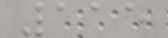115
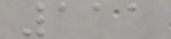111
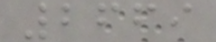2669
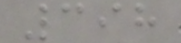398
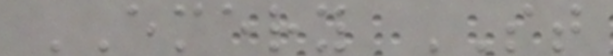EMERY ST
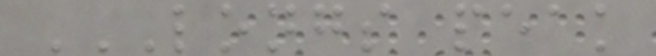LONGS PEAK
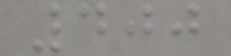400
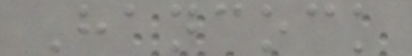Hancock
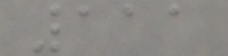111
